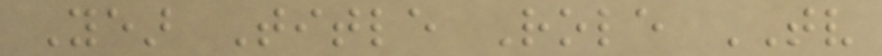Year Title Role TV
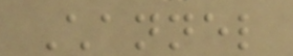Channel
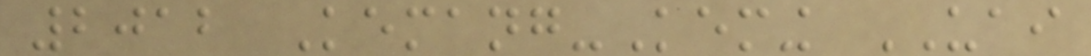2012 Kemang-Keming UAI
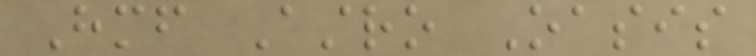Himself Astro Oasis
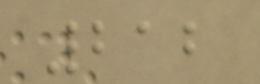212
